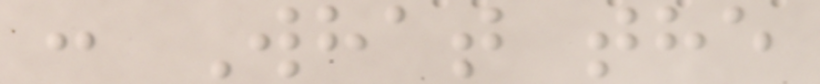: What the
